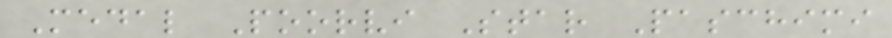Medal Poorvi Star Paschimi
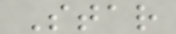Star
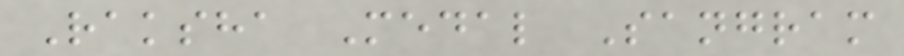Raksha Medal Sangram
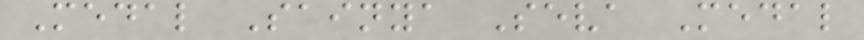Medal Sainya Seva Medal
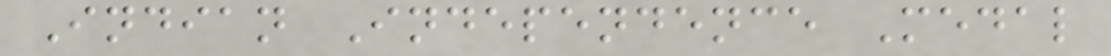Indian Independence Medal
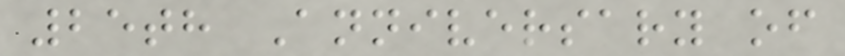25th Anniversary of
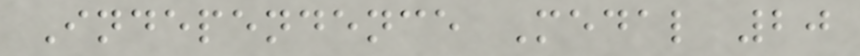Independence Medal 20
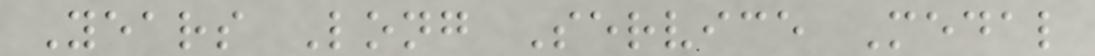Years Long Service Medal
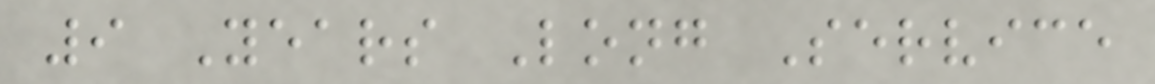9 Years Long Service
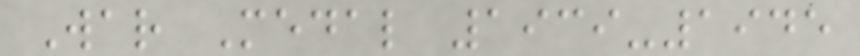War Medal 1939-1945
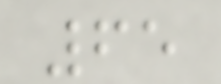65
